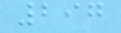297
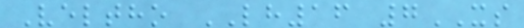Veltho LH16 7XS
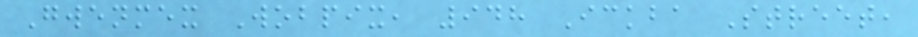Gwenmex Wobpix, 948 Ickba Street,
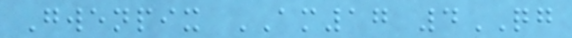Gwenpix AM17 4QG
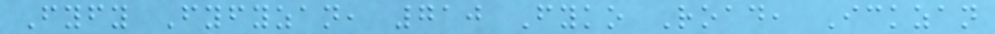Fyfy Fyfyzan, 710 Fyko Road, Ickzan
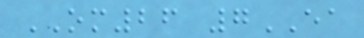OM26 7EA
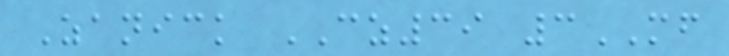Zanick CZ39 3MF
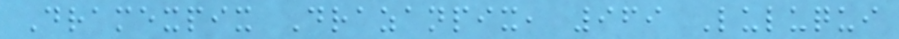Dramexpix Drazanpix, 969 Luluqui
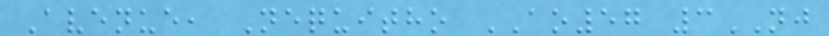Avenue, Nequitho AO57 3NJ
